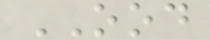OOD
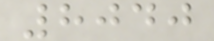8040
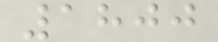1800
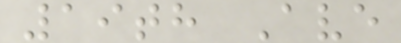19th Ave
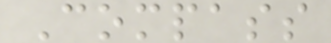Compass
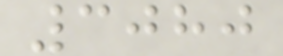3080
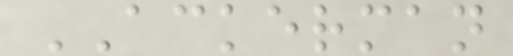ACKERMAN
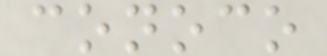conoco
